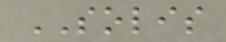SOLIS
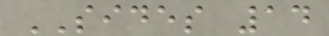SIDES 14
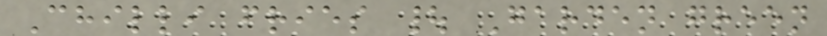Chilli fries | Garden green
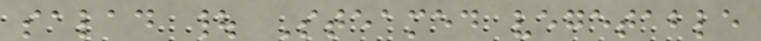salad | Steamed vegetable
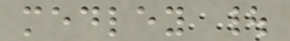medley |
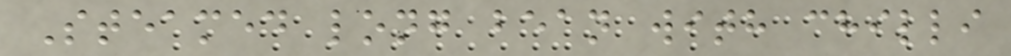Steamed long bean with chilli
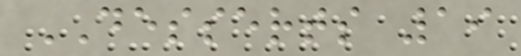DESSERTS 19
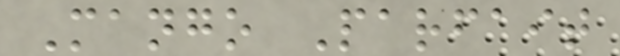Mango Parfait
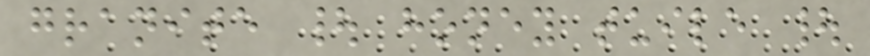granite | honey tuile |
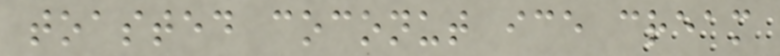toasted coconut ice cream
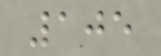105
